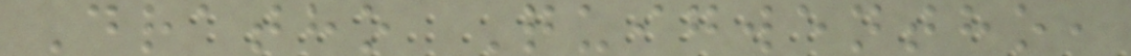Dratho Quigwentho,
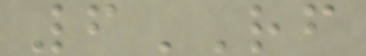6RF
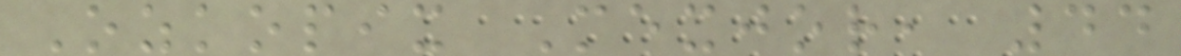Ozkopix Mexjor, 44
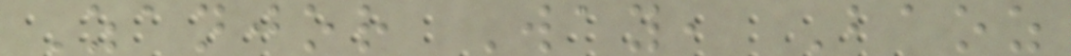Zanjor Way, Baoz
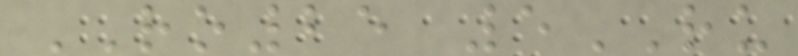RO25 5RU
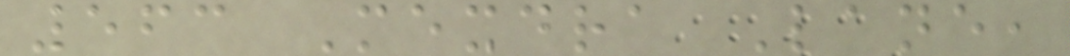563 Mexdra Lane,
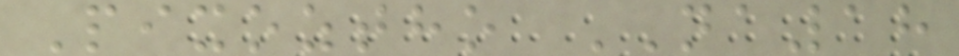Pixoztho NA18
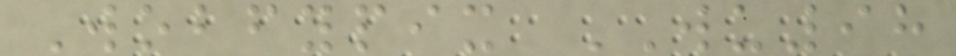Wobfypix WU98
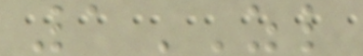1ZL
